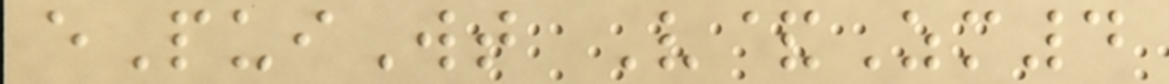ePuiWt V&Zm4
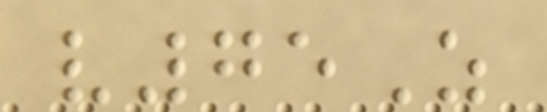v75Z
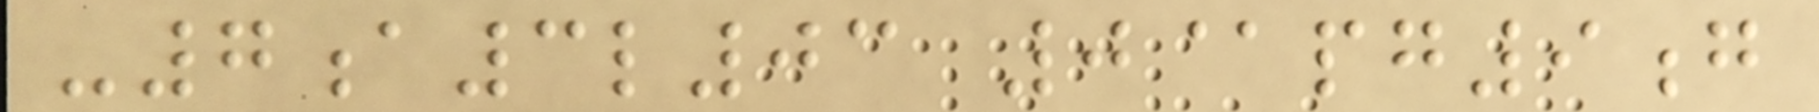-7a3l03 0@pg9g
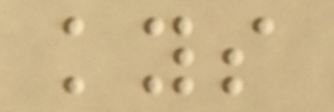kys
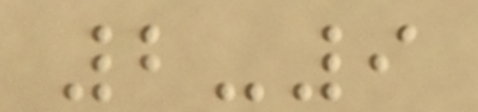2-9
